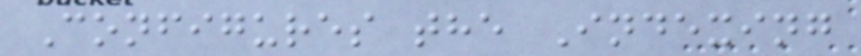Configures the Indexing
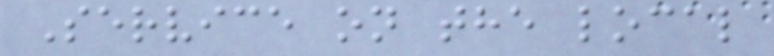Service on the local
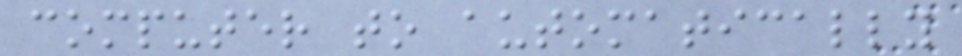computer to automatically
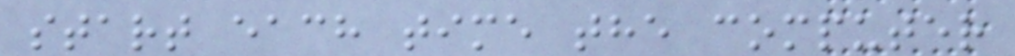start each time the computer
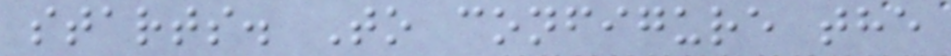starts. To configure the
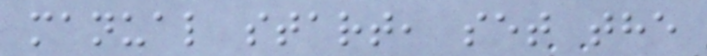manual start, set the
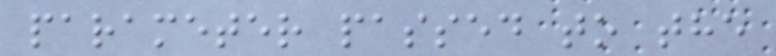parameter passed to the
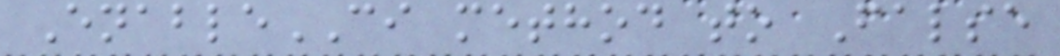EnableCI method to False
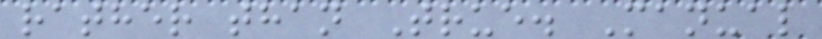rather than True. Manual
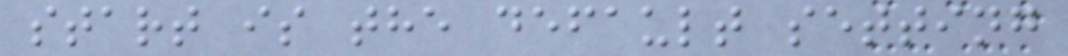start is the default setting
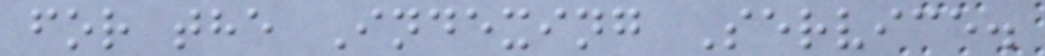for the Indexing Service.
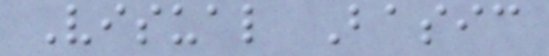Visual Basic
